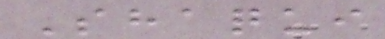Shaqui
